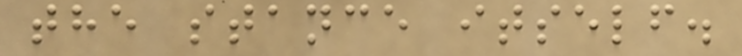the stance itself.
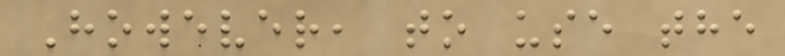However, to use the
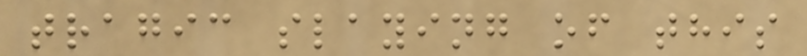tragic slaying of this
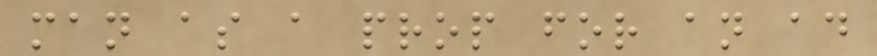man as a prop for an ad
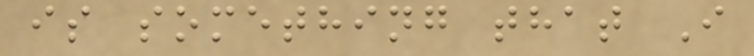is something that I
